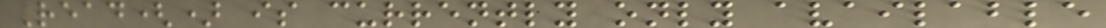Read() is currently only available
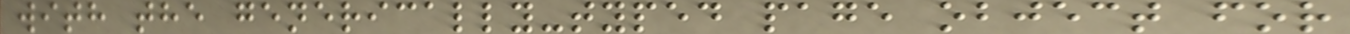with the generically-typed page object for
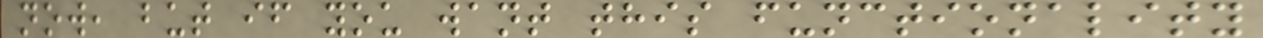now, but if you want this functionality
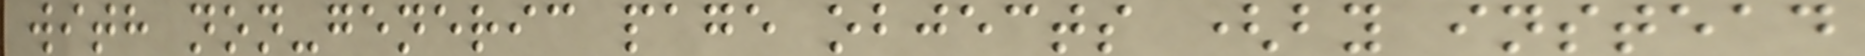with non-generic page objects (by instead
